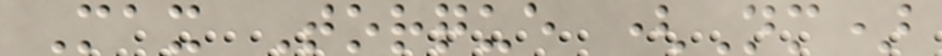Max Torque (Nm)
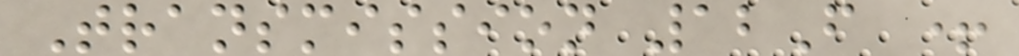Transmission 12F +
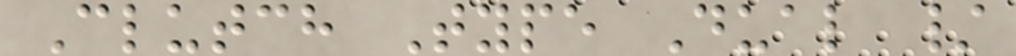Clutch Type Dual /
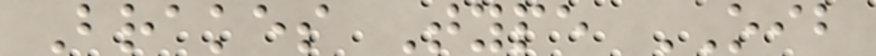Brakes Type OIB
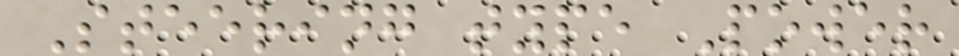Steering type Power
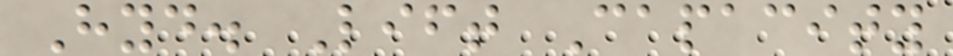Hyd. Lift Capacity
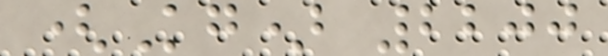(Kg) 2200
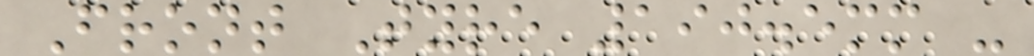Front Tyre 190.5mm -
